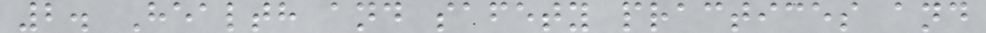2. Health and safety practices and
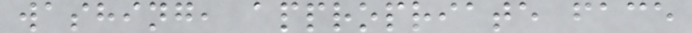washing, appropriate face
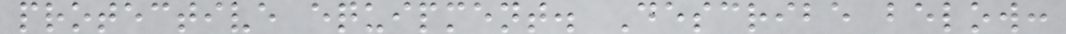protective equipment. Describe below:
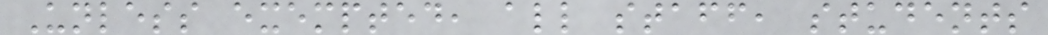Unless exempted, all staff, students
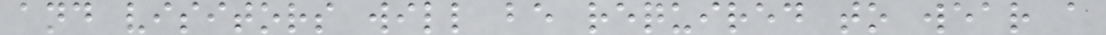and visitors will be required to wear a
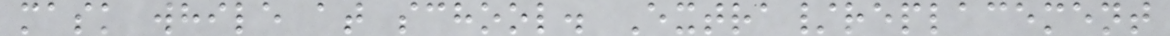mask while at school. Extra/replacement
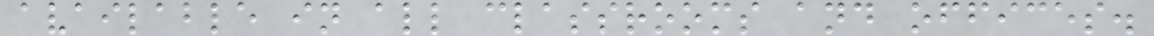available in all classrooms and offices.
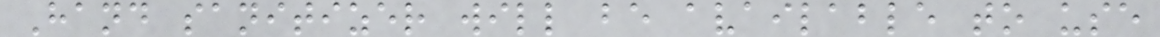Hand sanitizer will be available to use
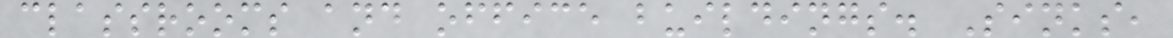classrooms and office buildings. Sinks,
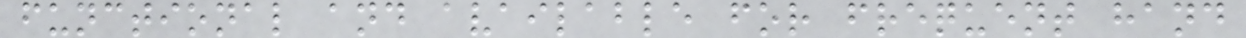functional and available for frequent hand
